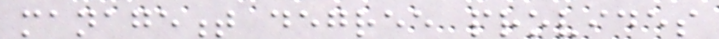management degree provides
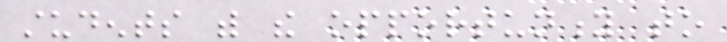students with the opportunity to
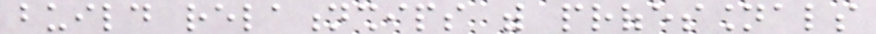build relationships with professionals
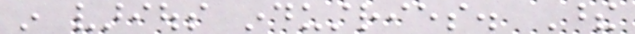in various industries. These
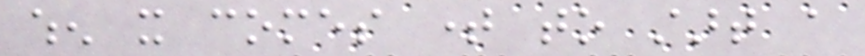when it comes time to start a
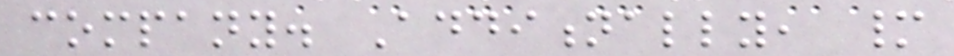company. Additionally, many
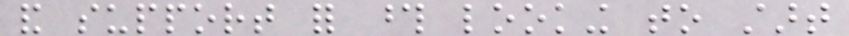and support for those looking to start
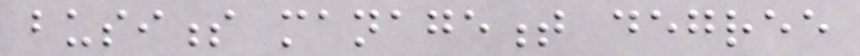business management degree
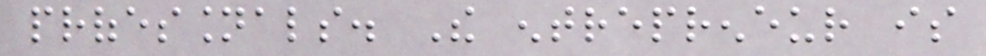professionals. The entrepreneur is
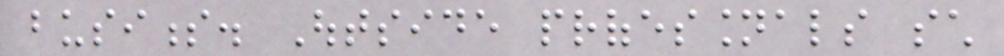business. Outside professionals such
